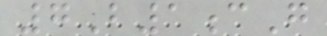7B1cG
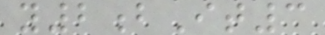y2bIt3
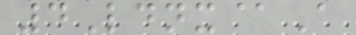4Ldnx@A
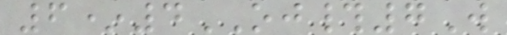6*4OJ#7W
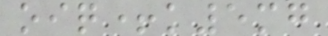oiq+k5mg
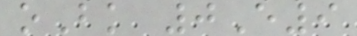oBk 0E9
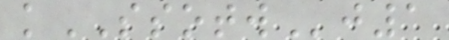kSSOTWj1
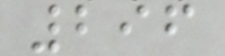296
